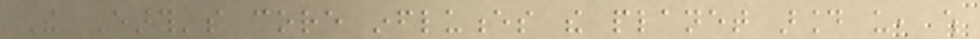The Earth's core influences the planet around us, which
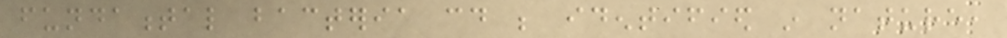fundamental bacteria could be identified in nature,
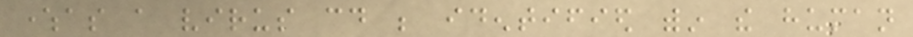whereas a virus could be identified within the human
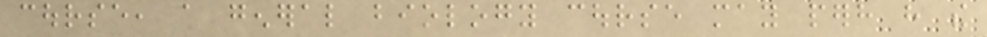course, a general biology course may perhaps have the
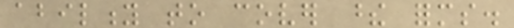ability to cover these forms.
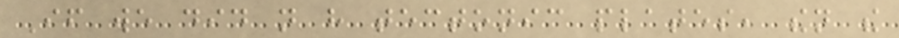If we did not have tectonic plates, then the
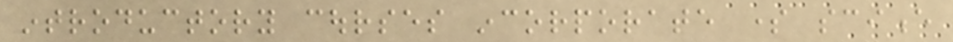introductory courses incorporate some science
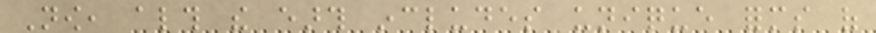Now, although the earth includes unique forms of
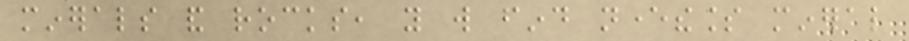minerals and rocks, you will find nevertheless mineral
